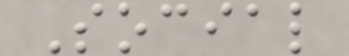Social
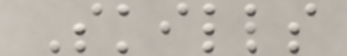Skills
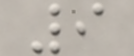9
